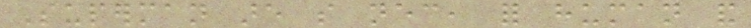Superman are so necessary, for human and
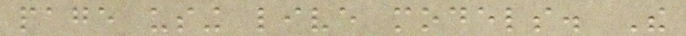page using live models. The
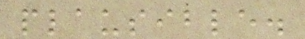plausible.
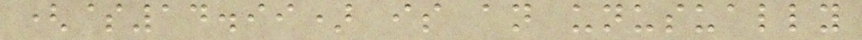($14.99) is an unusually
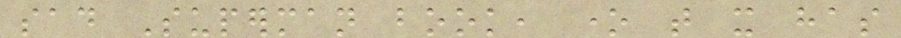sad Superman book, one that it has
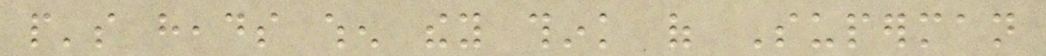people's heads when they think of Superman
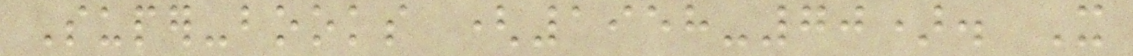Super-books (1958-70). It
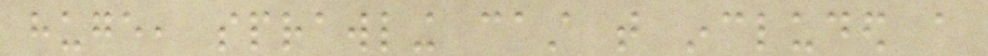huge, sprawling cast that included a
